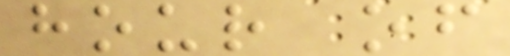hour of
